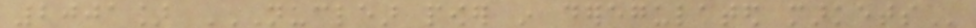2001] NUCLEAR POWER IN DEREGULATED MARKETS
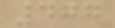477
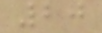20
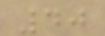40
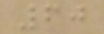60
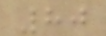80
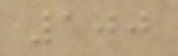100
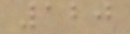120
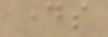days
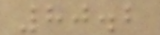80.2
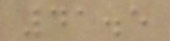41.5
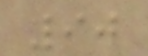90
